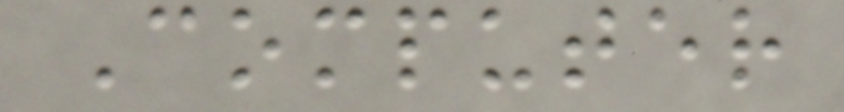Computer
